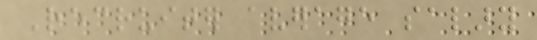Recruiter average salary
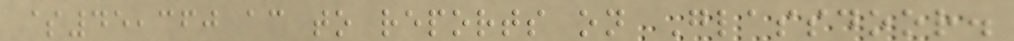$45,360 according to reports on Glassdoor.
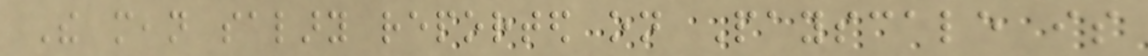The mean salary reported on Payscale is
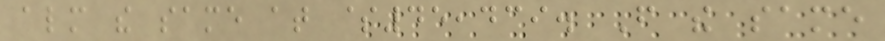almost the same at $45,439. From the same
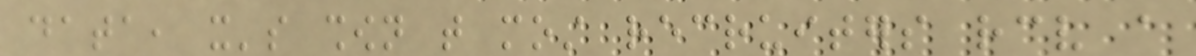data, it's shown that most recruiters receive a
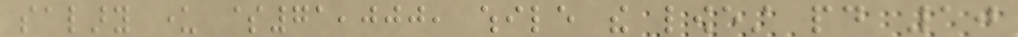salary under $71,000, while the lowest paid 10
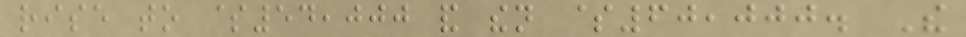rise to $54,000 and then $60,000. The
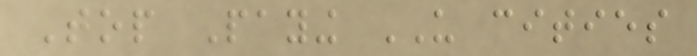Top Paying US cities
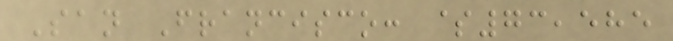San Francisco: $73,585
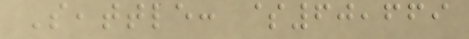Seattle: $60,669
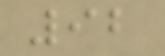92
